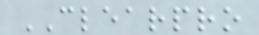CLEARPRO
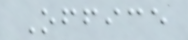Office
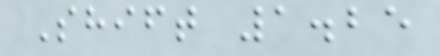Shift 1.25
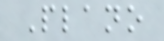Plano
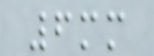6mm
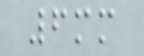6mm
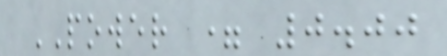POWER = 0.00
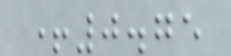+0.75
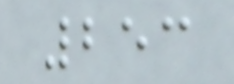253
